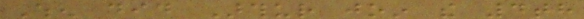When did Arthur join the 4th
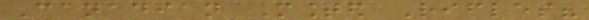Canadian Mounted Rifles?
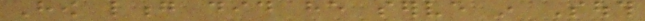How long did he serve in South
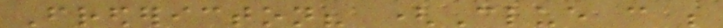Fredericton? (Clue can be
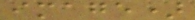image)
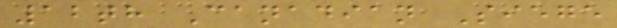12th Canadian Siege
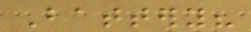Battery?
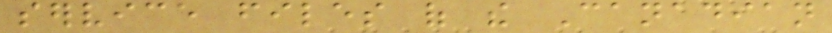service files of the Canadian
